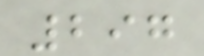297
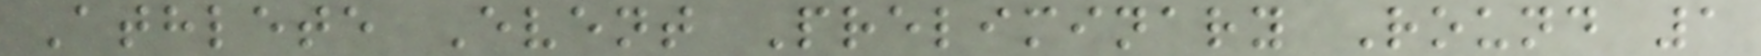Athlete Event Preliminary Round 1
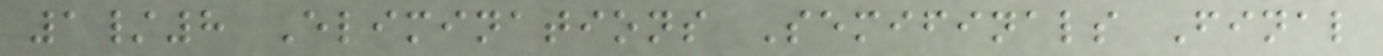1/8 Eliminations Semifinals Final
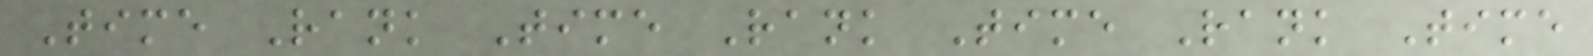Time Rank Time Rank Time Rank Time
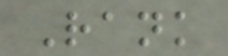Rank
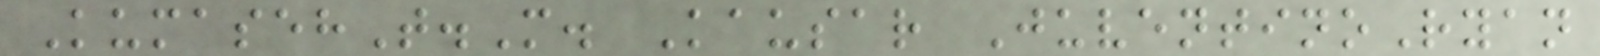KumasehT.M. Kausar JuventinoRyan
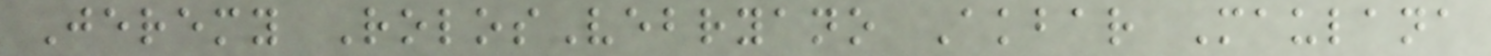Jeremy RolosVebryano Akbar Maulana
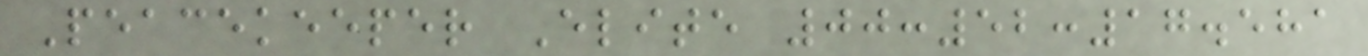Peacekeeper Elite 00:52:17.581
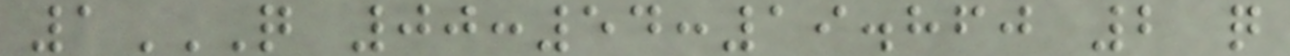1Q 00:54:19.860 2 Q
